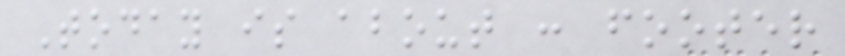Today is about : footer
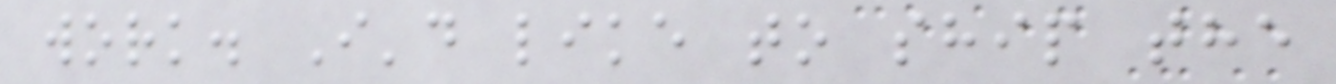work. I'd like to ship the
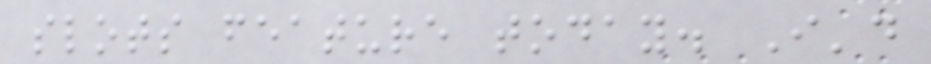slots feature today. I'd
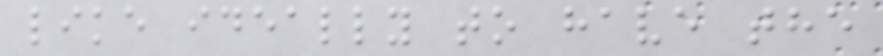like ideally to have the
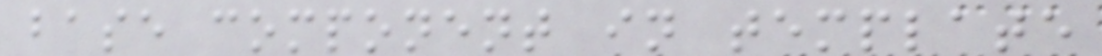base component in template
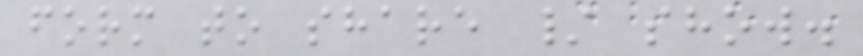form to share / show.
